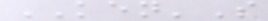KEN'S
